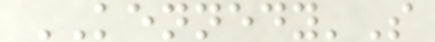KENNEDY'S
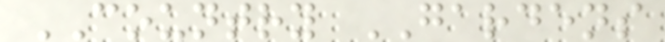COUNTRY GARDENS
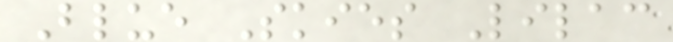Blue Skies Lilac
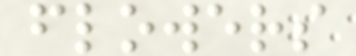flowers
